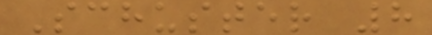Schuster 8
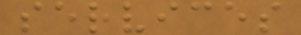services
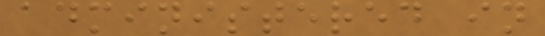administered in
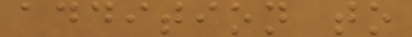addition to
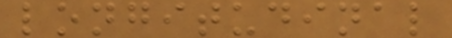longitudinal
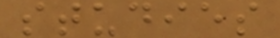studies
